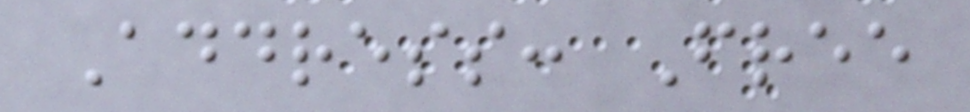Address: Free
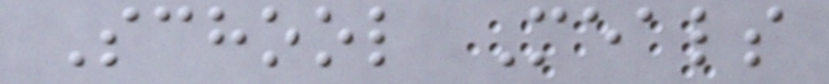School Meals
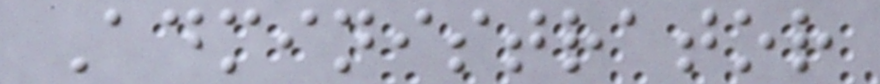Administrator
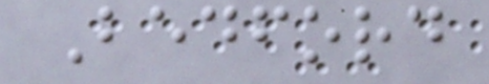Bedford
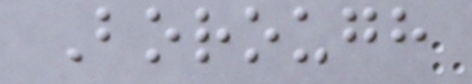Borough
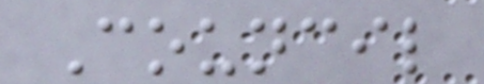Council
